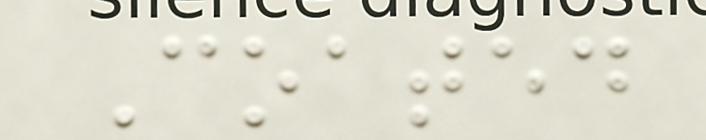Coated
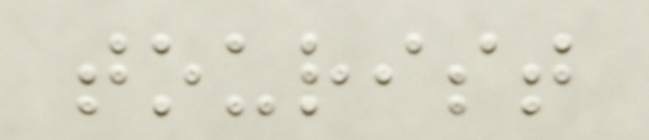tourist
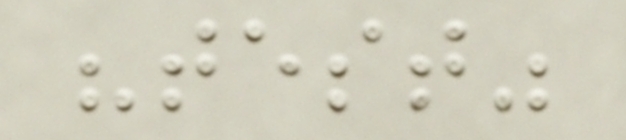"test"
